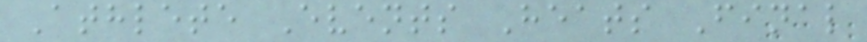Athlete Events Heats Final
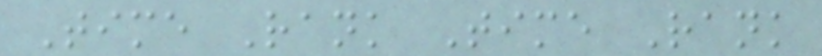Time Rank Time Rank
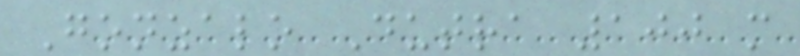Gonzalo Dutra 100 m
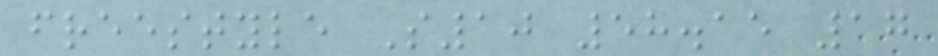freestyle S10 58.15 17
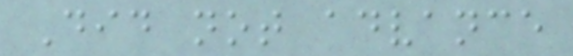Did not advance
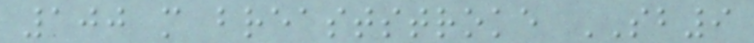100 m breaststroke SB9
